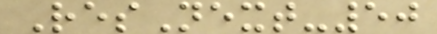ResNext-50
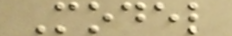Model
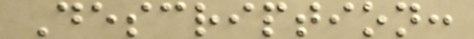Description:
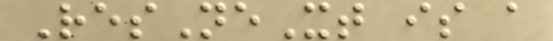ResNeXt is a
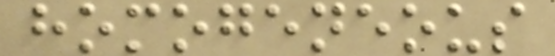homogeneous
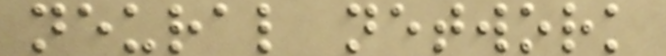neural network
